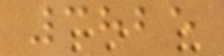3825
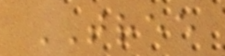TREE
